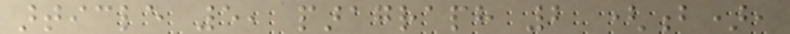article 5, paragraph 2 (b),
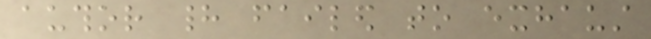author had failed to exhaust
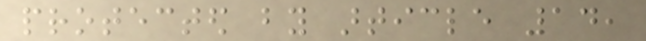protected by article 14,
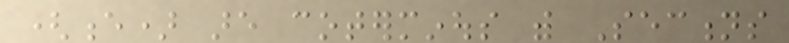(e) are coterminous with Sections
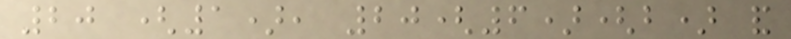20 (1), 20(6)(b) and
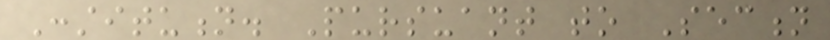Constitution. Pursuant to Section
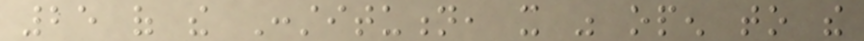25 of the Constitution, it was open to the
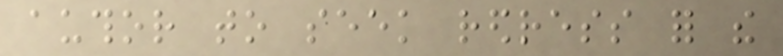author to seek redress for the
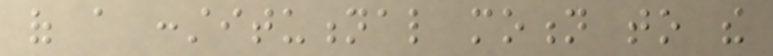of a constitutional motion to the
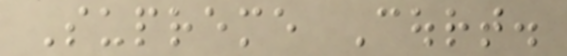Supreme Court.
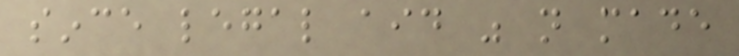since legal aid was not made
